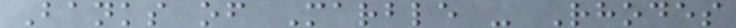Banks of Marble - Rhodes
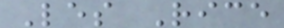Les Rice
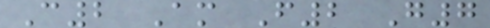C2 Am F2 G7
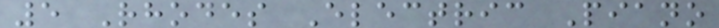5 Rhodes Electric Piano
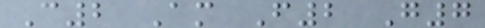C2 Am F2 G7
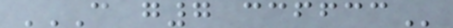C G7 CCFFCC
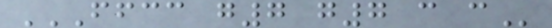FFCC G7 G7 C C
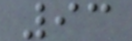93
